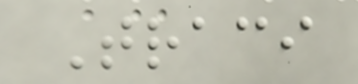Traci
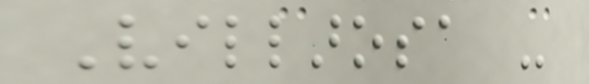Villarosa -
